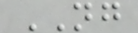NG
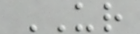UR
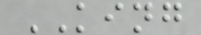KING
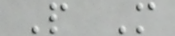P M
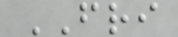FRI
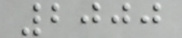2000
